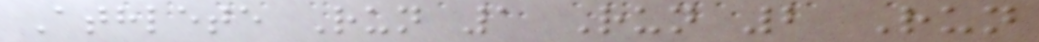Athlete Run 1 Run 2 Run
